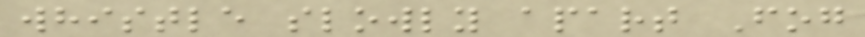whistle slowly apart Fog
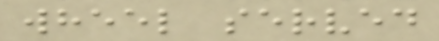wheel served
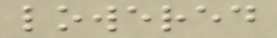lowered
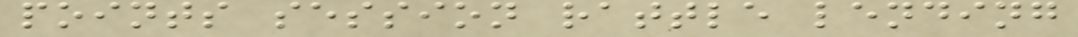points session rattle lending
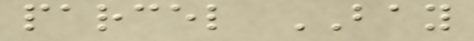parcel BAY
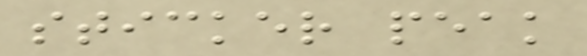sticker peak
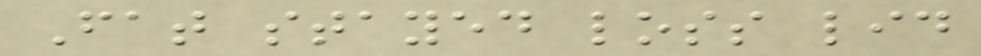Fat stayed loss lid
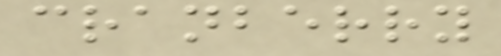cranberry
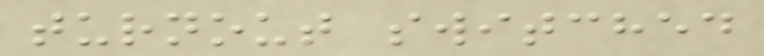turnout switched
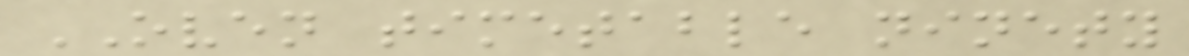OVEN timetable ninety
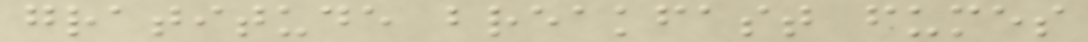gratitude breakfast fumes
